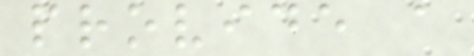provide a
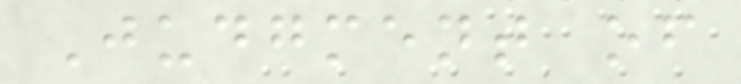Judgment of
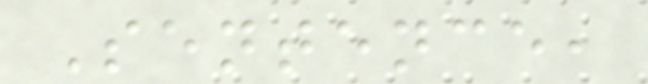Sentence,
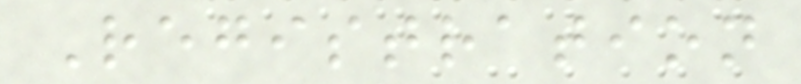Registration
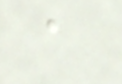a
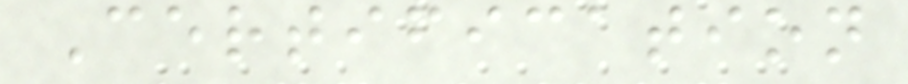Certification
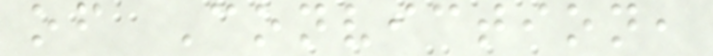of Conviction,
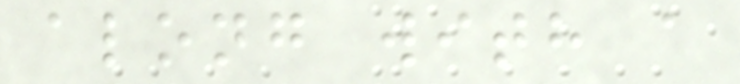along with a
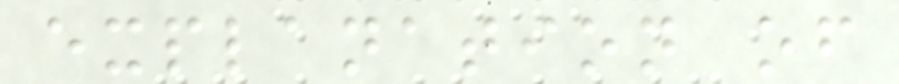explanation of
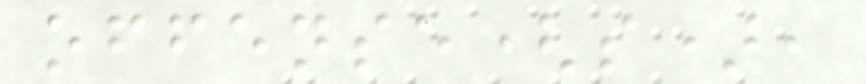offense(s),
